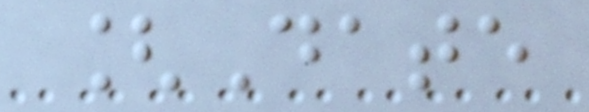[Date
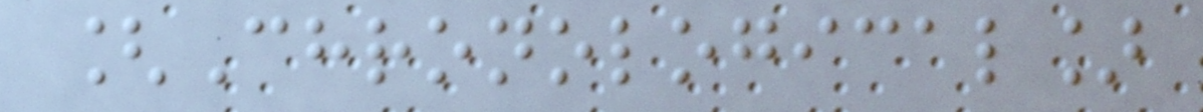[Chronological]
